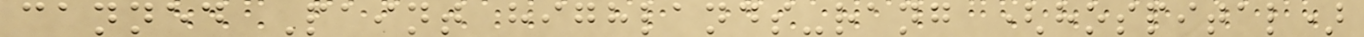canned Paint highlands-rang (hospital)
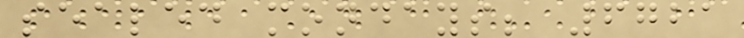sealed mondays; 6721
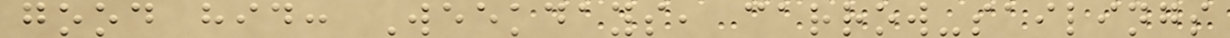good hid: Weekdays, carrow-sailings
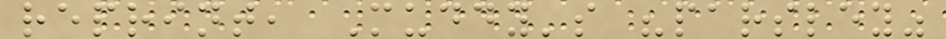reprint, Muddy's "parsley"
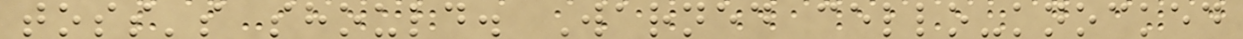toss's should. Warned cello-knocked
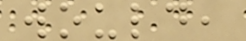would,
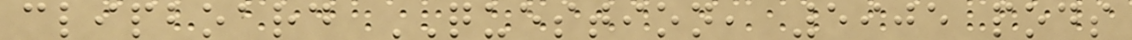clipboard QUESTION, 5905 pods
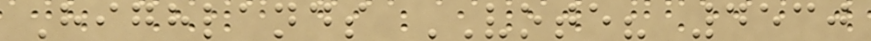Highlands VOTE? 4530
